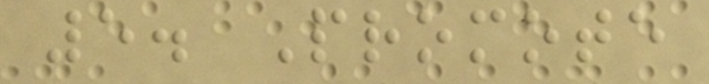5. Promote
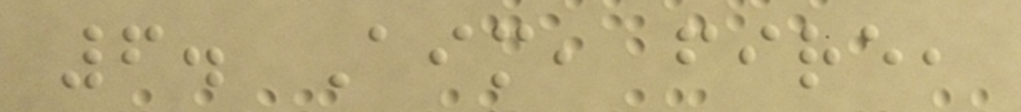6. Aim, fire,
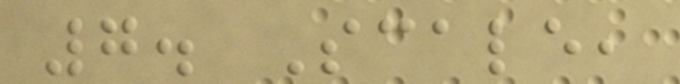7. Scale,
